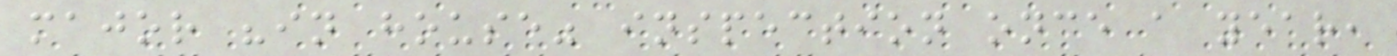major "in house" inspection once a year,
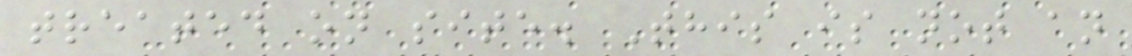treated on site. This is not an
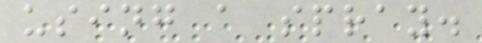using a spray.
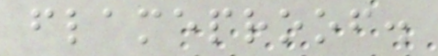flameproof.
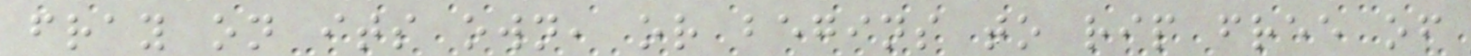fray on its own, or begins to rip free of
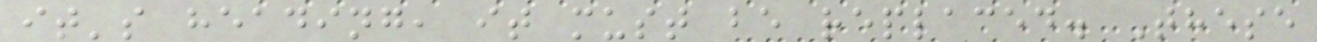it's heading, it must be replaced. These
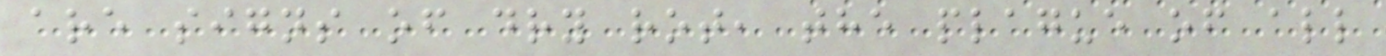are signs of dry rot, the plague of all
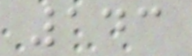143
